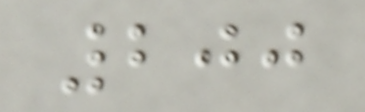200
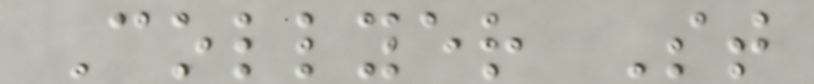Collyer St
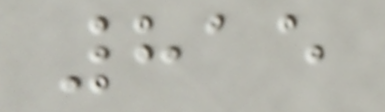815
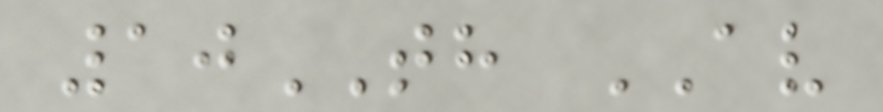10TH AV
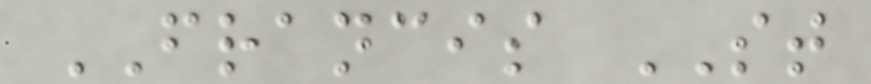FRANCIS ST
